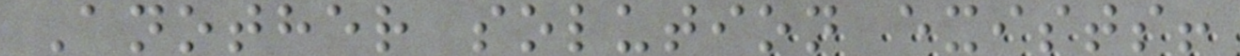Another solution exists!
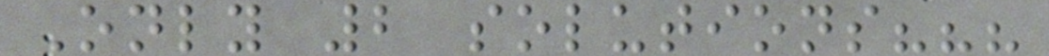Only 2 solutions???
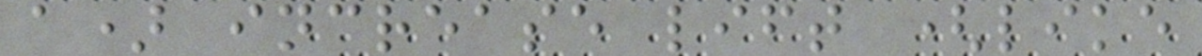a) increase lift (like
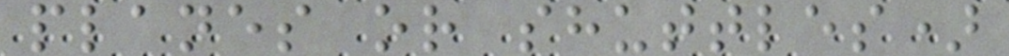planes or shuttles)
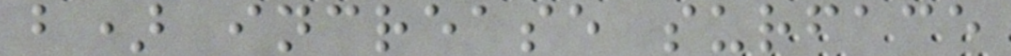b) increase surface
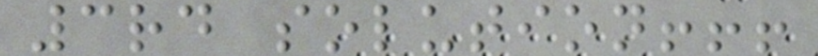3rd solution!!!
